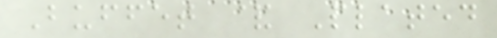Buffet & Plated
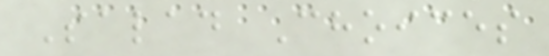Salad Choices
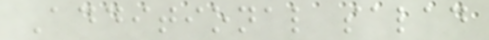Additional salad
